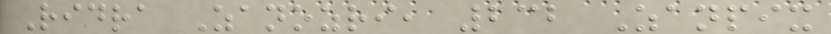Ridra Zanozri, 232 Zanpix
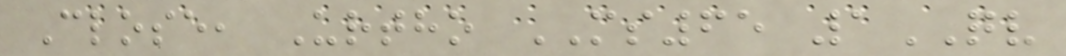Close, Urtho MS65 1QV
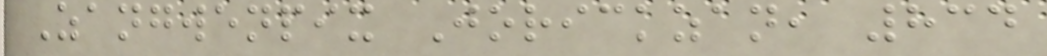Zangwenpix Jorickzan, 834
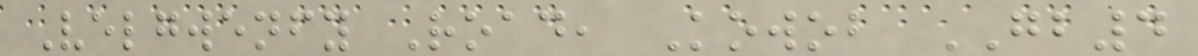Velgwenfy Road, Kowob GB4
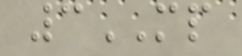3MP
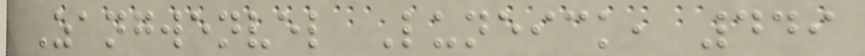Zangwenvel Luneick, 449
